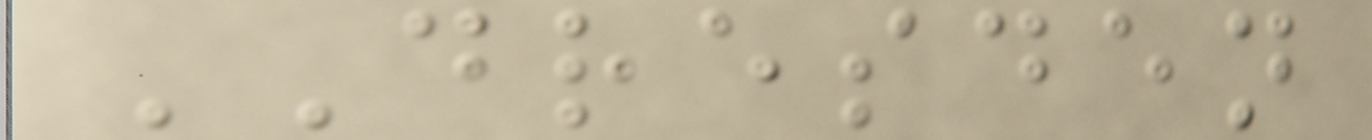DRESDEN
